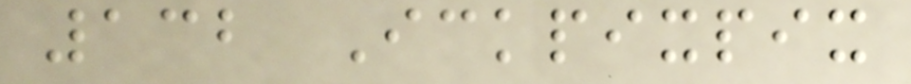132 Ickpixpix
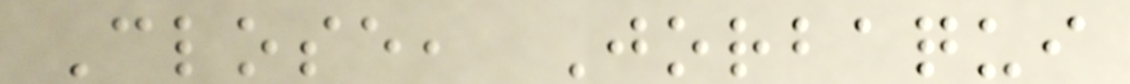Close, Jorbaqui
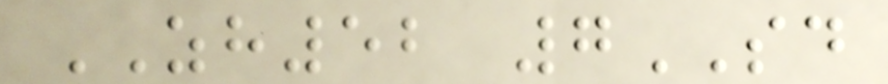ZH52 7SD
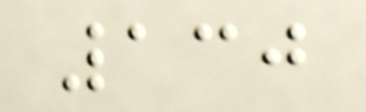130
